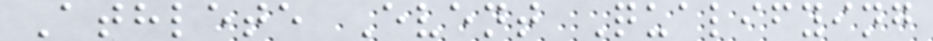Athlete Event Qualifying
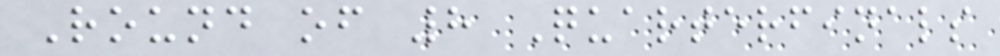Round of 8 Quarterfinals
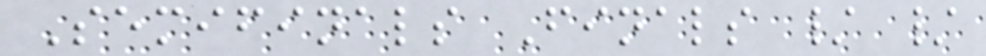Semifinals Finals / /
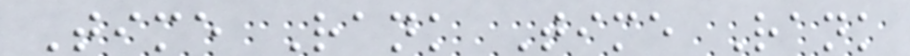Time Rank Time Rank
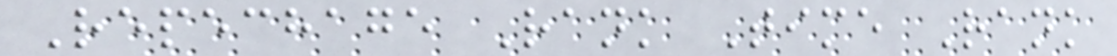Repechage Rank Time Rank
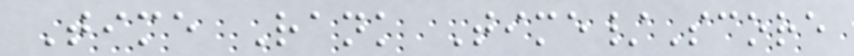Time Rank Time/Score
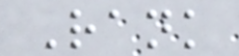Rank
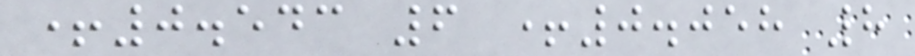+0.543 6 +0.058 8
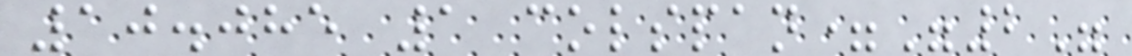10.085 1 colspan="2"
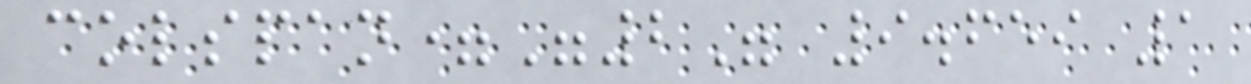colspan="2" 9.659 1
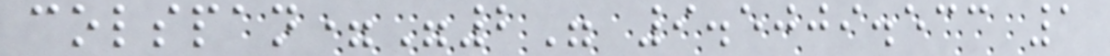colspan="2" 9.5009.533 1
